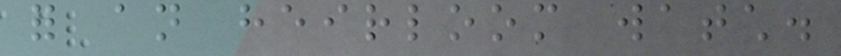for an heirloom watch.
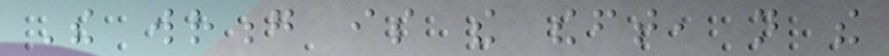The wrong is the theft, not the
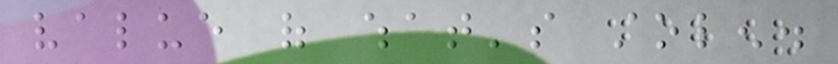value of what's stolen.
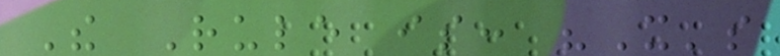The Rule is: "It's
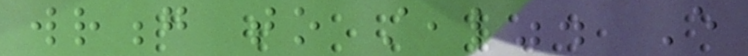wrong to steal". Every
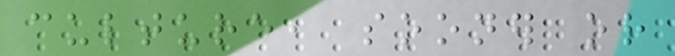culture, sooner or
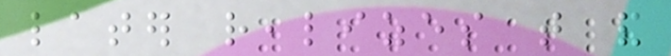later realizes that and
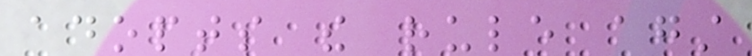adopts the rule against
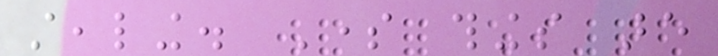stealing. Some things are
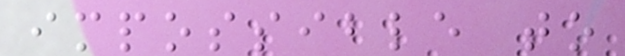impossible to
